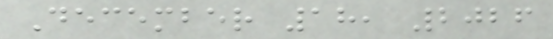December 18, 2026
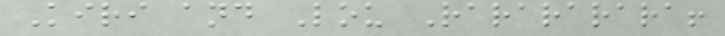Kiri and Lou Rarararara!
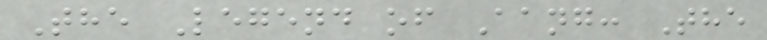The Legend of Aang: The
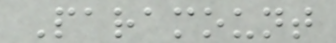Paramount
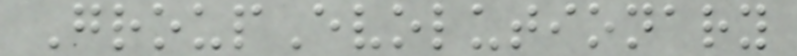GroupEvolutionary
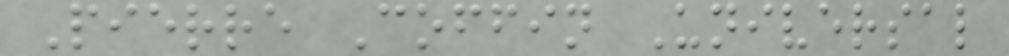Pierre Coffin Universal
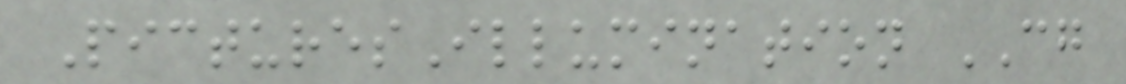PicturesIllumination CG
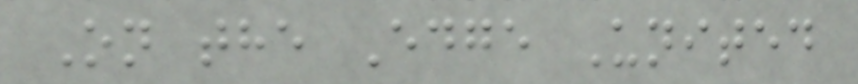On the Edge United
